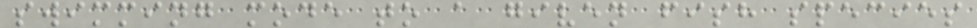swimming mode to a given fish species
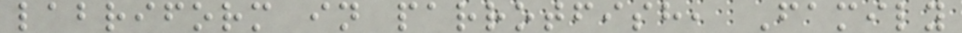labriform in parrotfish, Family
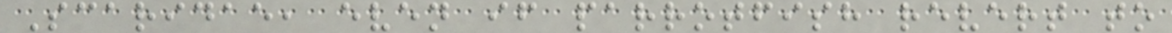Scaridae, even if parrotfish revert to
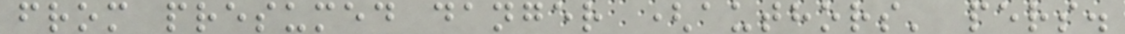from presumed danger (authors' pers.
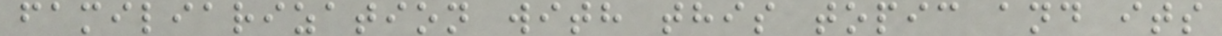familiarization with this topic and its
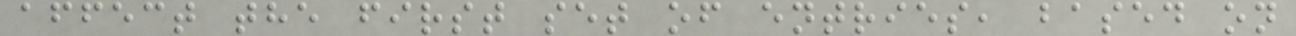affect the first set of entries, based on
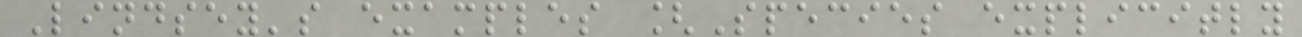Lindsey's examples [Species explicitly
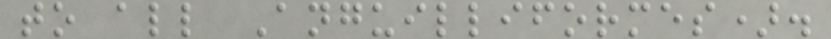to all Anguilliformes).
